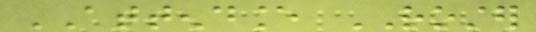ATTENDANCE ROSTER
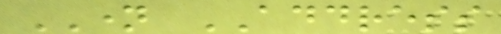NAME ADDRESS
